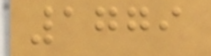1779
